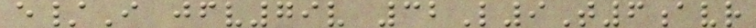e/I jfv79v 32L9T6avr
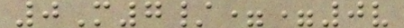0M7/==0v
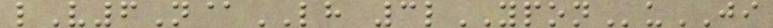lV6N@LH 3lYPONuJI
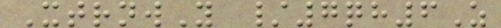XtrnwY /7qh6Z
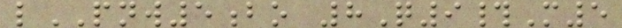lPNW5bo 8Q9#M5
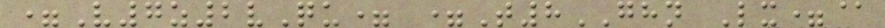=V7z2vQu= =T8GHN Lx=@
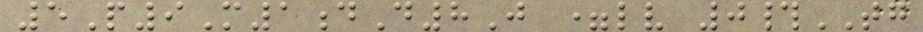5P9M1dD8J =lv 0#TG
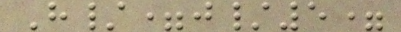H/=j/5=
